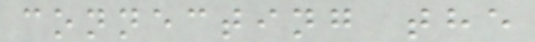connecting the
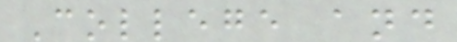College and
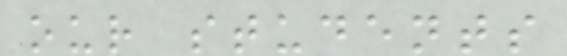our students
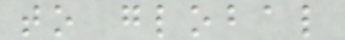to global
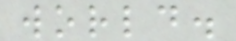world.
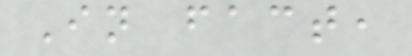In fact,
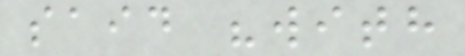said "with
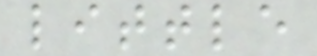little
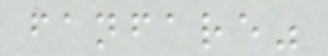fanfare"
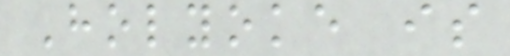Holyoke is
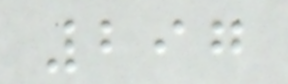297
